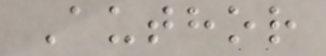Author
